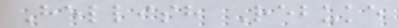Hellish Rebuke
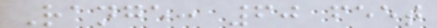Range: 60 feet
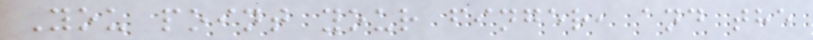You point your finger, and the
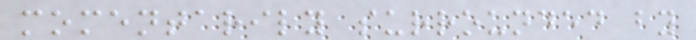momentarily surrounded by
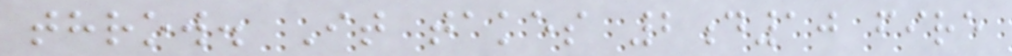throw. It takes 2d10 fire
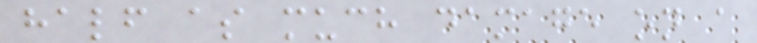half as much damage on a
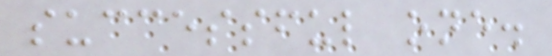successful one.
